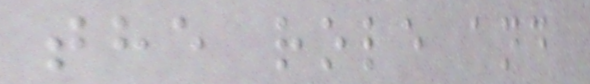the role and
